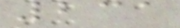231
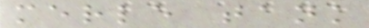merle tank
